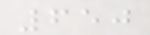650
